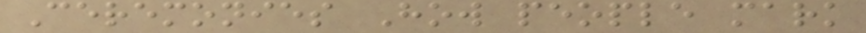Ceremonies How people mark
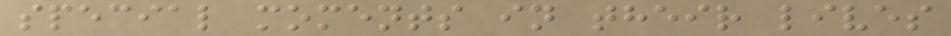special moments in their lives
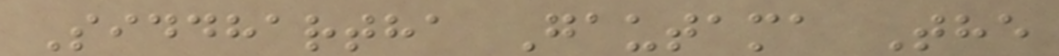Siddhartha Gautama The
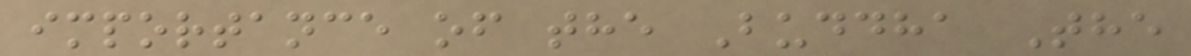importance of the Buddha The
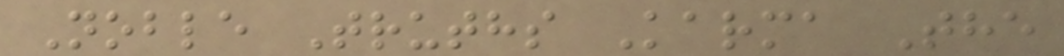Noble Truths Karma The
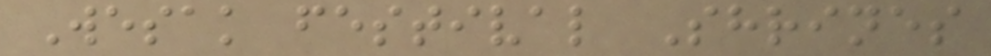Wesak festival Shrines
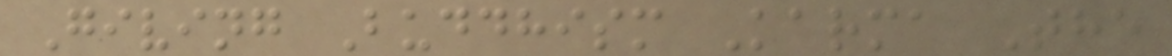Giving Buddhism Karma The
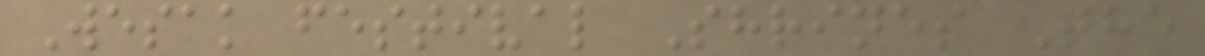Wesak festival Shrines The
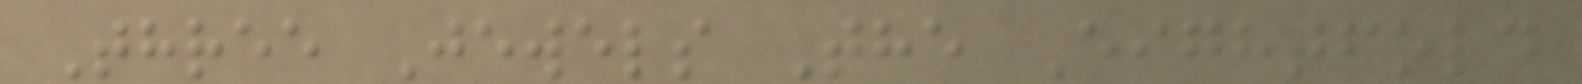Three Jewels The Eightfold
